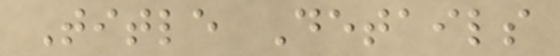Title Details
